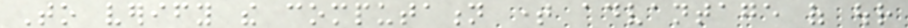To verify the computation time advantage of our
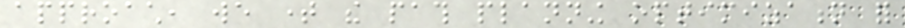approach, we time the path planning optimization for
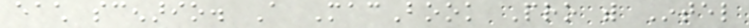each scenario. A MacBook Pro with Intel
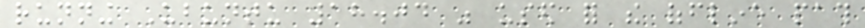running Ubuntu 18.04 was used for the offline path
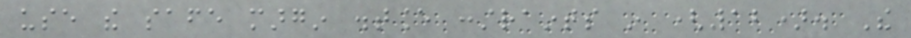use the safe margin distance constraints in (12). The
